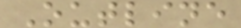Outline
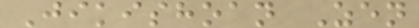Jikishoan Zen
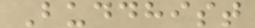Buddhist
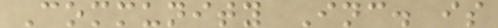Community Inc. is
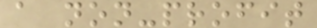a non-profit
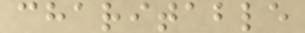charitable
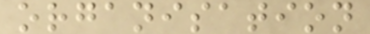organisation
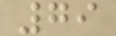79
